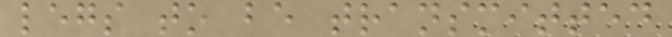legs to be transmitted
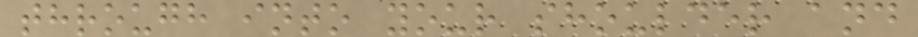through into your shoulder and
